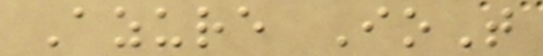Azure IoT
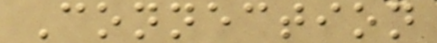Connection
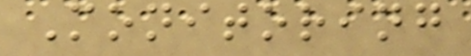Monitoring
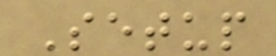Setup
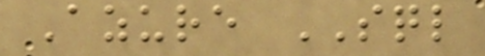Azure SQL
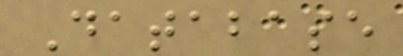Database
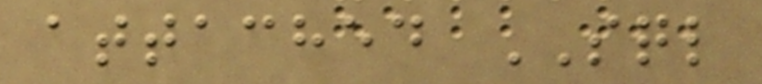attached SQL
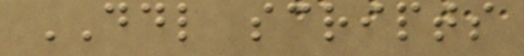DDL scripts
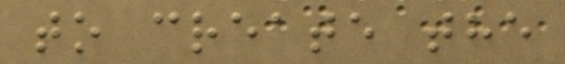to create the
